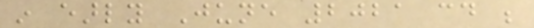in early June 2021 could be
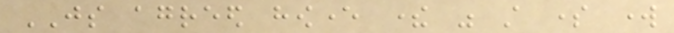JS agreed however there was still some work
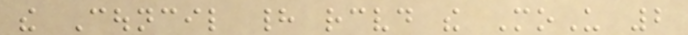the Council had received the MoU 2
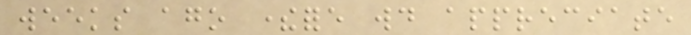weeks ago therefore would appreciate
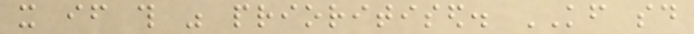it if this was prioritised. KF said
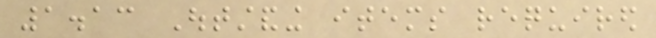1.13 Outstanding items required
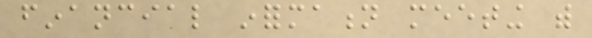financial information meeting with
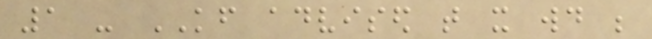1 - KF advised that it would be
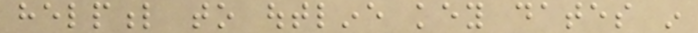helpful to outline key dates in
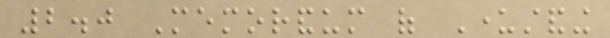2.0 Memorandum of Understanding
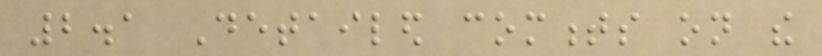2.1 Detailed comments on the
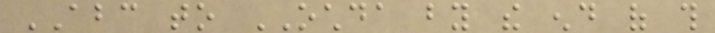ABC to OCHDA by the end of this
